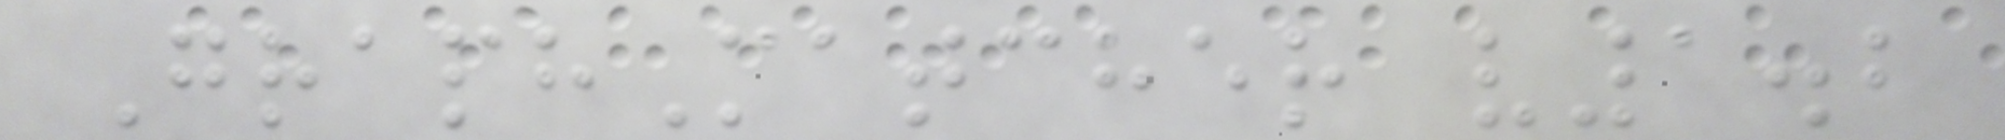GraphMatcher v1.2
